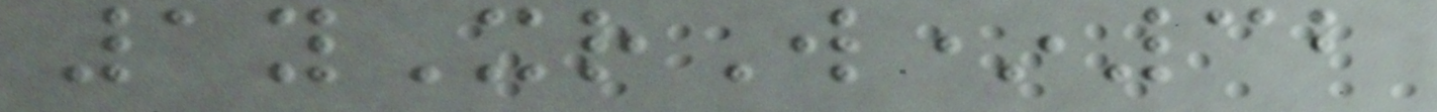1yXrW*32
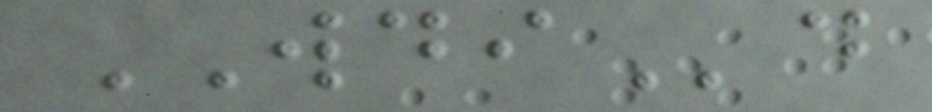WDId
